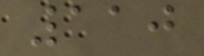110
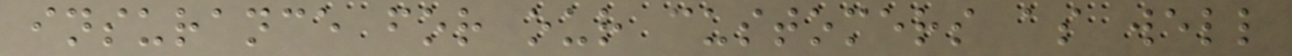insurance for our customers as well
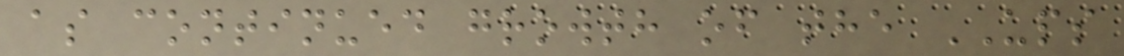as continued growth of the UPS
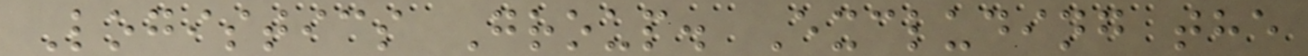Logistics Group. Excluding the
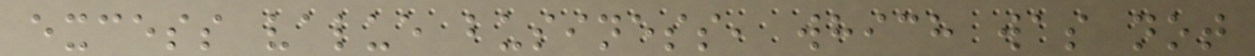excess value business, which was not
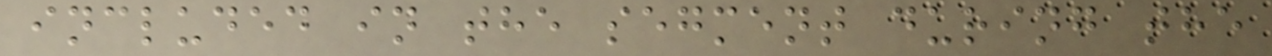included in the segment during the
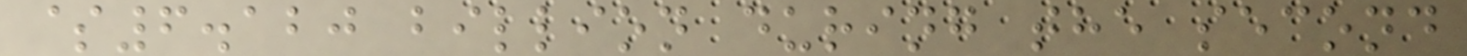$6.120 billion during the second
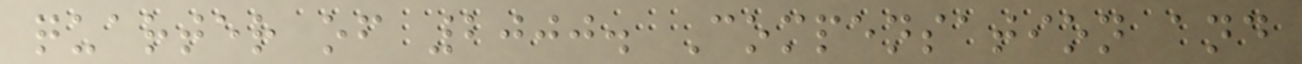quarter of 2000. Compensation and
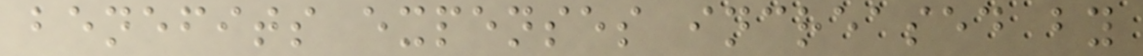benefits expenses increased by
